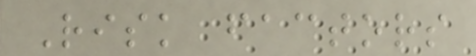Risk factors
